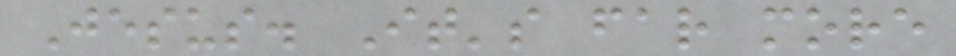Jesus. It's far more
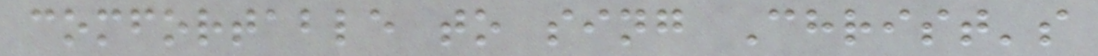comfortable to sing Christ's
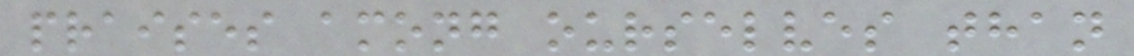praises among ourselves than
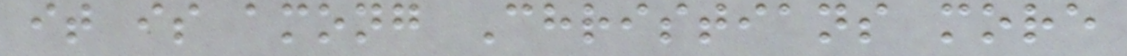it is among Christians more
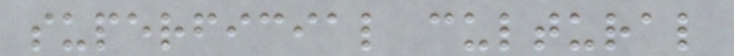superficial cultural
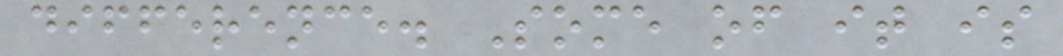difference. Some of it is
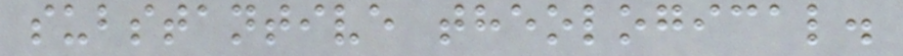substantive theological.
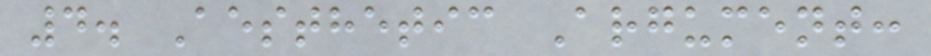4. Aesthetic Argument:
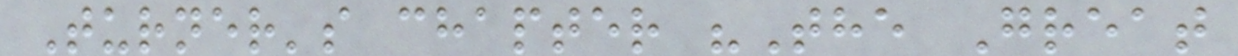Turner's chapter "The Great
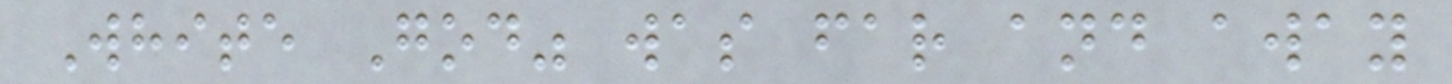White God" was far and away
